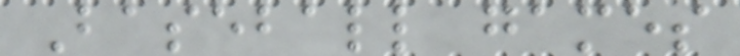Baseball games
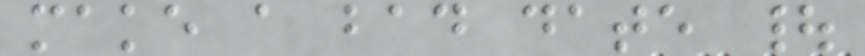make a bad date |
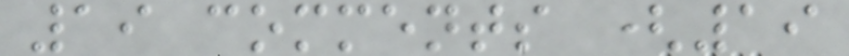19 comments (19
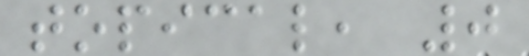topical, 0
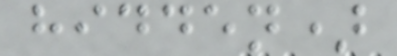hidden)
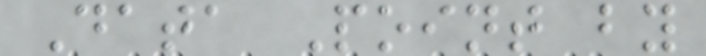Data Point by
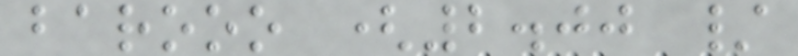barooo (2.00 /
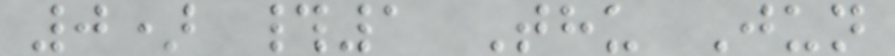0) #1 Thu Jun
